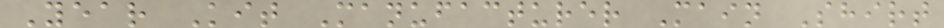Year Kit Manufacturer Main Shirt
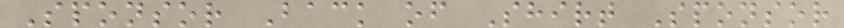Sponsor Back of Shirt Sponsor
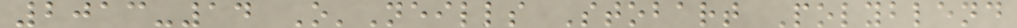2013-14 O'Neills Stobart Polyblend
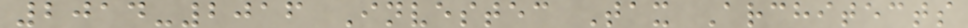2014-2016 Investec Tax Architects
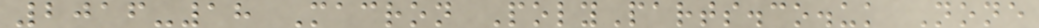2016-18 Macron PolyParts.co.uk None
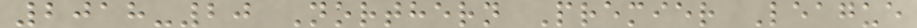2018-20 Northern Premier League
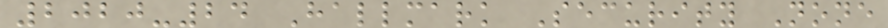2020-24 Hallmark Security None
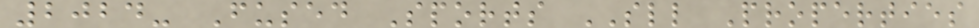2024- Fused Sports SLL Properties
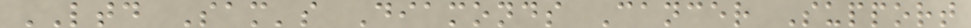LTD Sam's Diamonds Cancer Support
